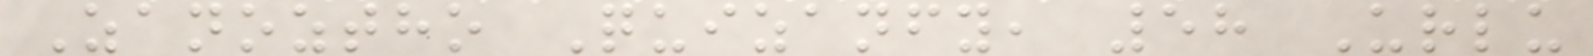Zanoztho Quizanfy, 58 Urlu
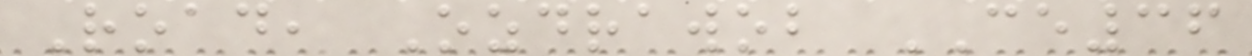Road, Ozdrawob CE36
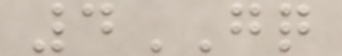4GQ
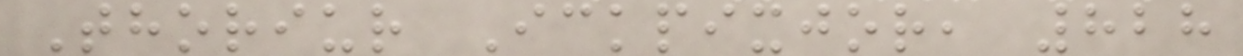Thoriur Ickpixjor, 828
